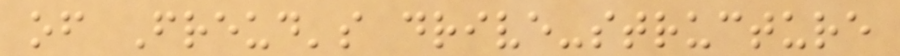of Freud's drive-structure
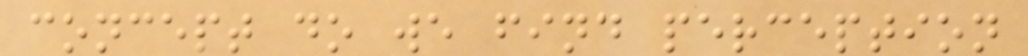concept do we find perception
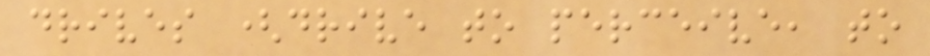drives (drive to perceive, to
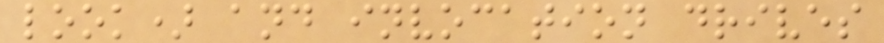look) and invocation drives
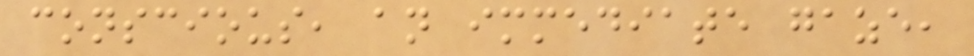conscious, an immediate gaze,
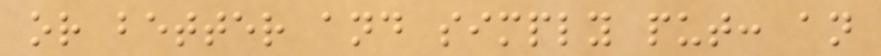or better and simply put: an
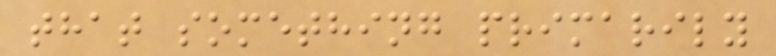that something primarily
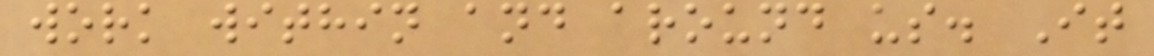work within and around us. It
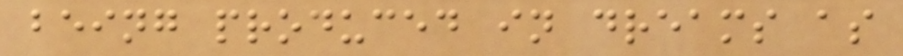being produced in dreams as
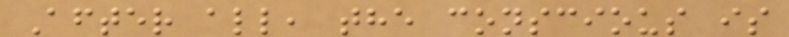After all, the conscious is
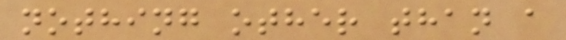nothing other than a
